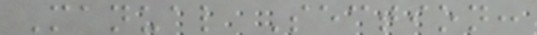Manual Section:
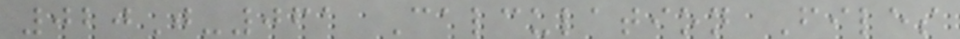020J-061 Calculation Files
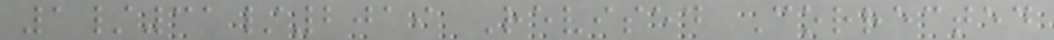1/31/2019 Revised Corrected
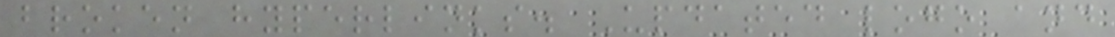broken hyperlinks. Updated logo and
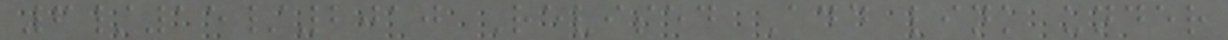6/15/2010 Revised Add link under
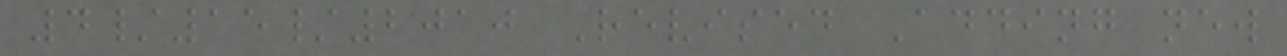4/15/2010 Revised Adding new
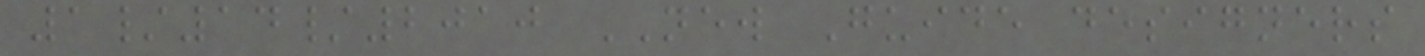1/14/2010 NEW Guide designers
